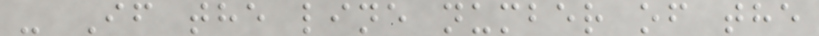- If the line number of the
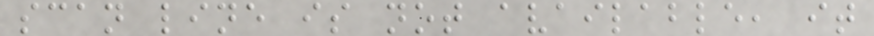scan line is not available, it
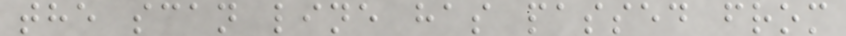the scan line has passed from
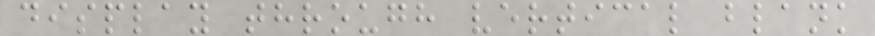display through vertical blank
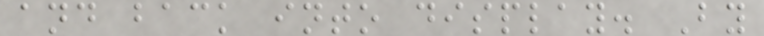and back into display. By
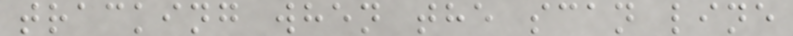tracking when the scan line
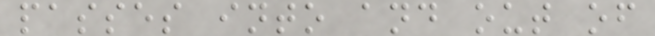passes into and out of
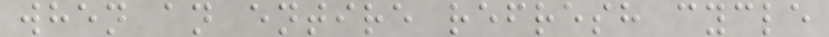when an entire refresh cycle
